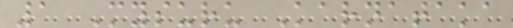1 Mysuru Karnataka
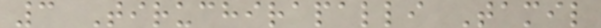3 Tiruchirapalli Tamil
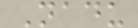Nadu
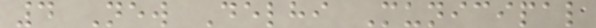4 New Delhi Municipal
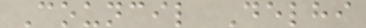Council Delhi
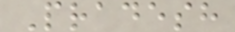Pradesh
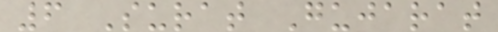6 Surat Gujarat
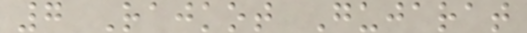7 Rajkot Gujarat
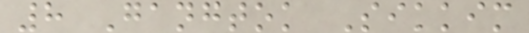8 Gangtok Sikkim
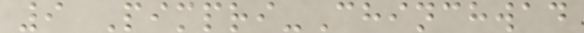9 Pimpri-Chinchwad
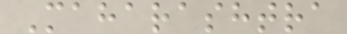Maharashtra
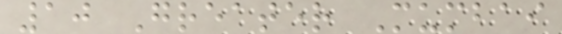10 Greater Mumbai
